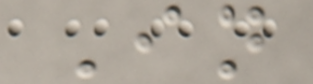In
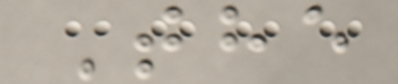The
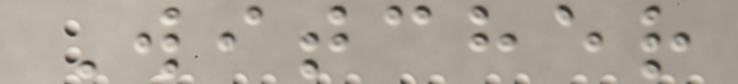Witcher
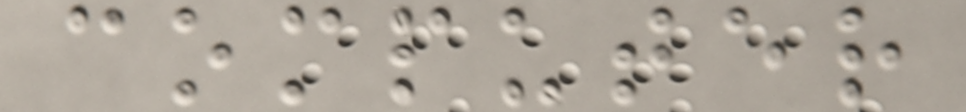computer
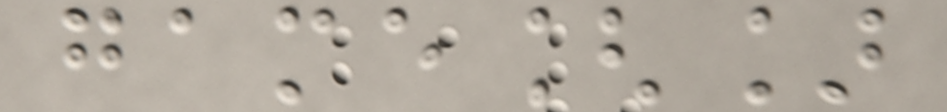game[]
